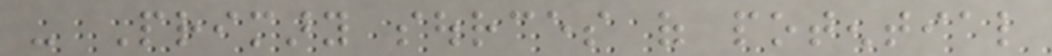- Primary sources of potential
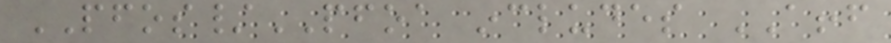PFOS/PFOA includes AFFF
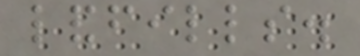landfills.
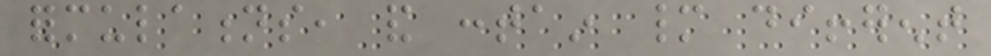formulations, and contain many different
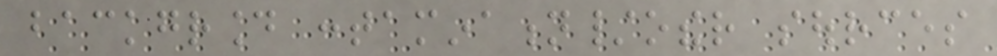background contamination/other sources
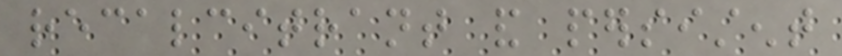recalcitrant and persistent
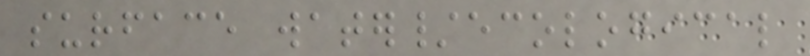surface water/ecological
